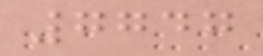7747
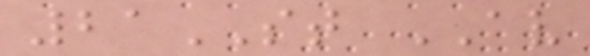21ST AV
